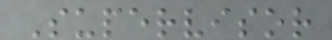Supervisor
